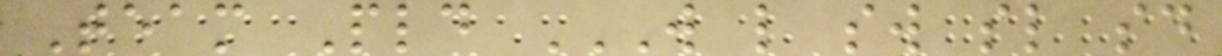Team Pld W L SW SL SD
